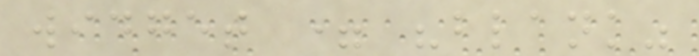widget = "blank"
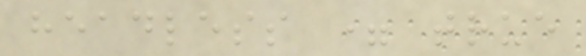headless = true
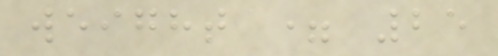weight = 25
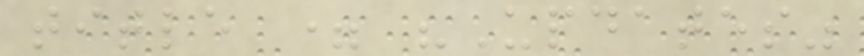title = "Updates"
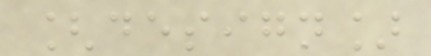[design]
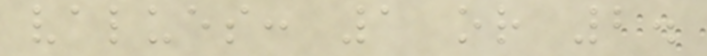values: 1 or 2.
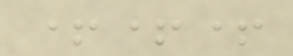+++
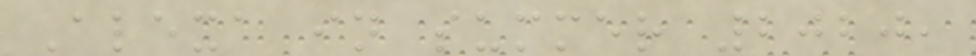Alexa in summer 2020,
